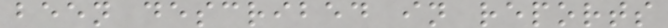been described in reports
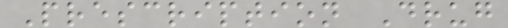Prescription Drug
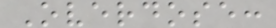Overdose:
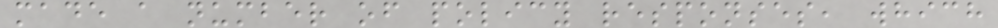made a number of policy responses, which
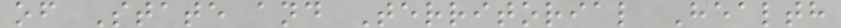of State and Territorial Health
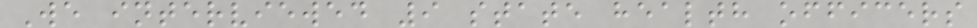We interviewed 9 state health officers
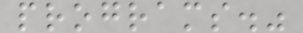programs."
